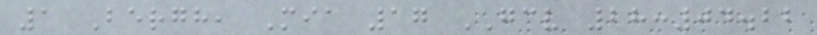1 Bergh, Mia 17 GCV 28:04.22
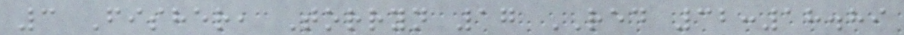3 Fisher, Torryn 17 RED 32:18.89
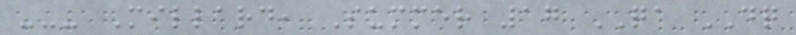--- Millard, Summer 17 QA DQ
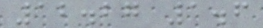12.27 1.6
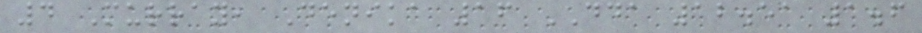4 Murray, Denika 16 DDA 12.51 1.6
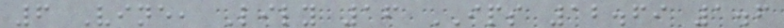6 Vine, Lily 16 IPS 12.69 1.6
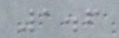1.6
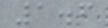1.6
